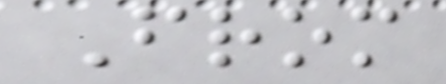From
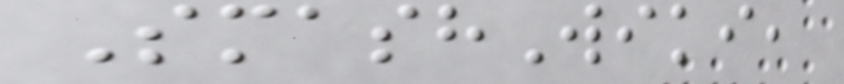SmashWiki,
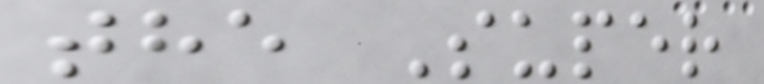the Super
